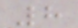8
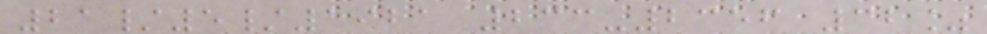21/5/1921 233-2356 32%
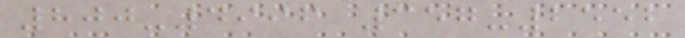800-4996 357-2552
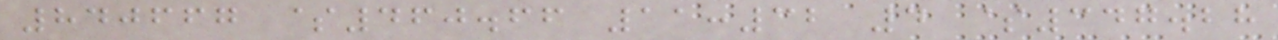840667 $460.66 11:32 4 $347.28
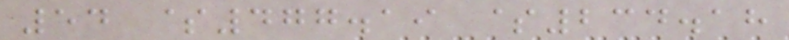54 $477.19 $234.18
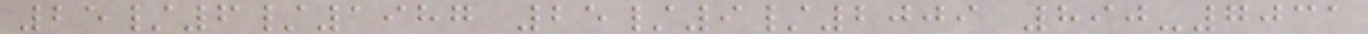25/6/1987 25/9/2009 890-7031
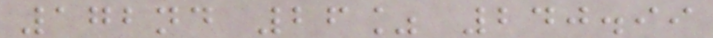172nd 26% 240.99
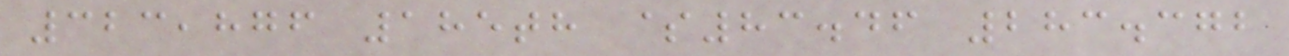323,876 185th $83.46 283.372
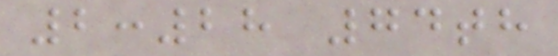2:28 74th
